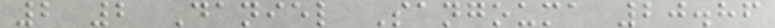2 2 Daniel Sangouma 20.86
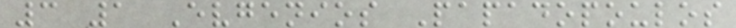3 1 Evgenios Papadopoulos
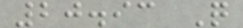20.93 Q
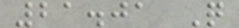21.01 Q
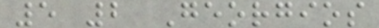5 2 Georgios
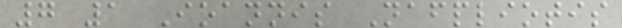7 1 Ioannis Nafpliotis
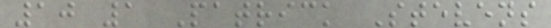10 1 Patrick Stevens
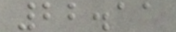22.11
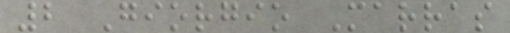2 Giorgio Marras
